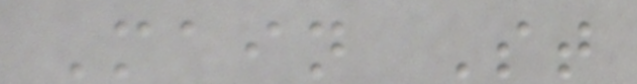Main St
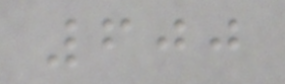600
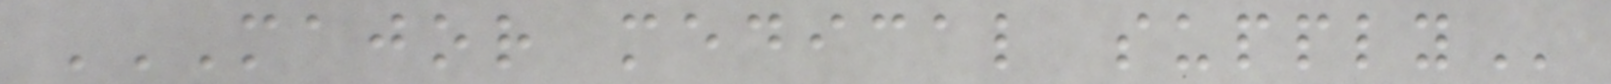MAJOR MEDICAL SUPPLY
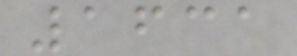1631
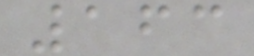163
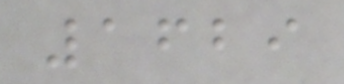1629
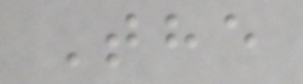The
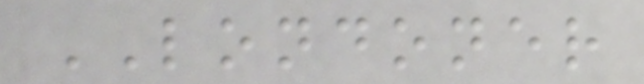LONDONER
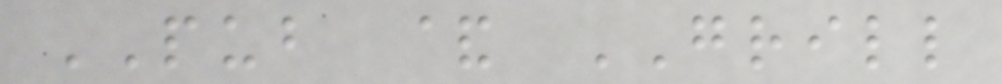PUB & GRILL
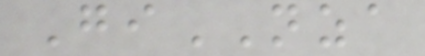GiNZA
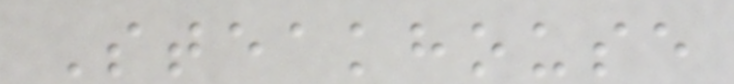Steakhouse
